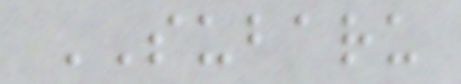SUBARU
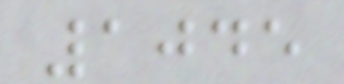1045
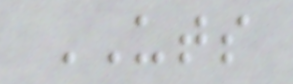UTS
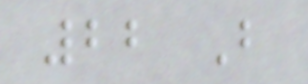22 B
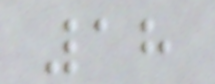18
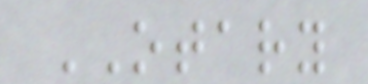OTARY
